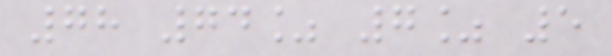78 74% 7% 5
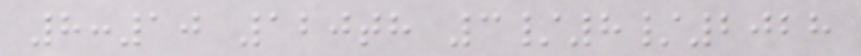8:10 120th 3/8/2028
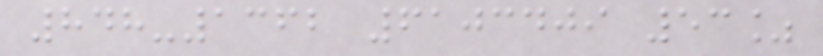848-1362 6103409 53%
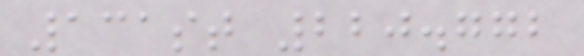131st 220.772
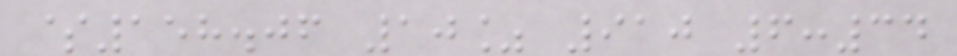$158.06 10% 910 6:34
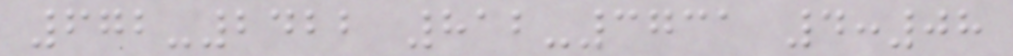672-2422 812-3731 4:08
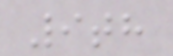9th
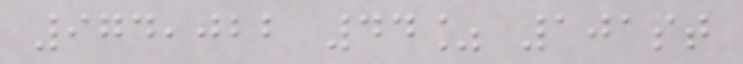974,022 44% 101st
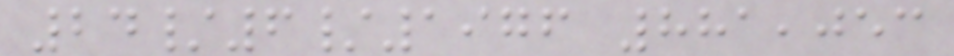24/6/1976 881,053
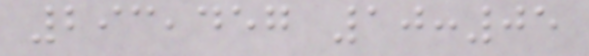293,457 10:05
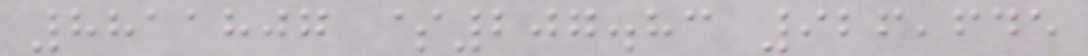8811807 $207.83 926,645
